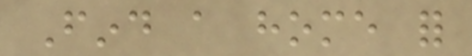Find a home for
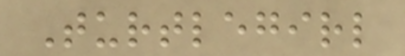Turtlegirl
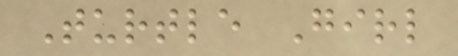Turtle Girl
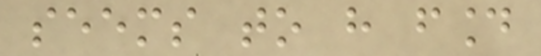seems to have found
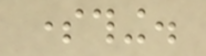something.
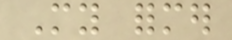My former
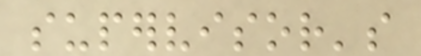supervisor's
